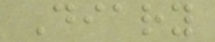Diary
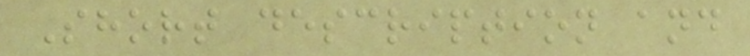Short description and
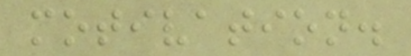motivation.
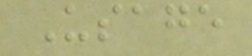Usage
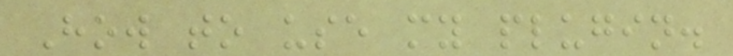How to use my plugin.
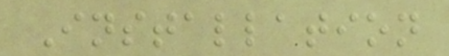Installation
